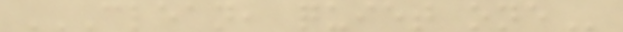CLEAN, QUIET ONE
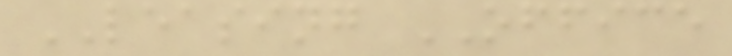LEASING OFFICE
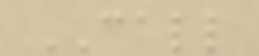CALL
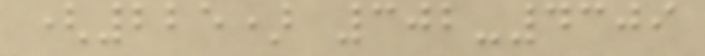(225) 302-4309
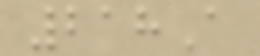218A
